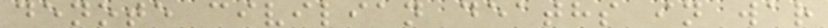denote civilian deaths in war
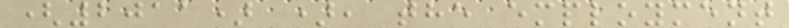(2011) ), the employment
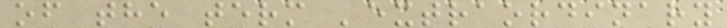of the term 'extraordinary
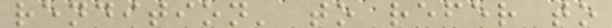rendition' to refer to
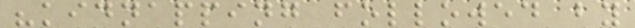"kidnapping followed by
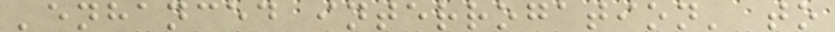'enhanced interrogation' to
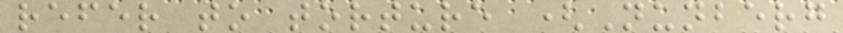refer to torture (Nunberg
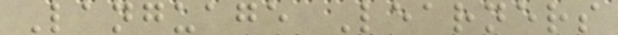Language Learners
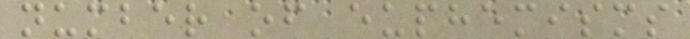number of euphemisms
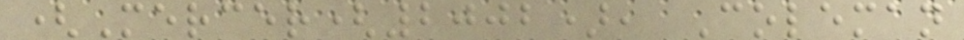(Mercer(2002), Coleman
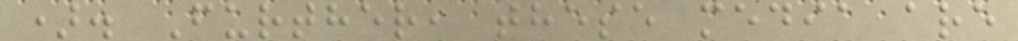). Further, these media are
